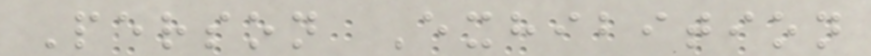Person Exhibition
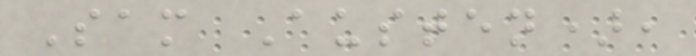Sam Austen),
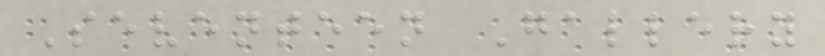Seventeen Gallery
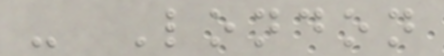- London
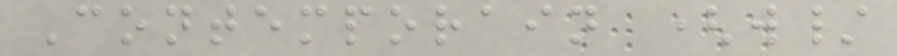Contemporain (w/
